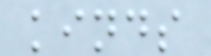kinds
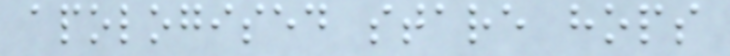apologised stare hops
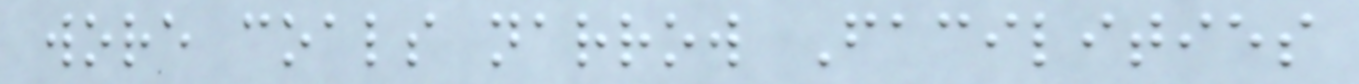wore coals narrow Facilities
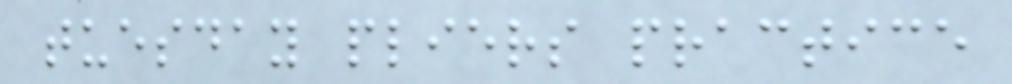tuesday pliers practice
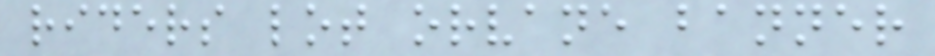riders lot orvane banner
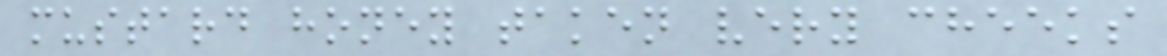mustard honey taken very cheeks
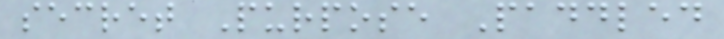secret Purpose Paddled
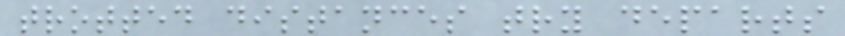trotted distances try departs
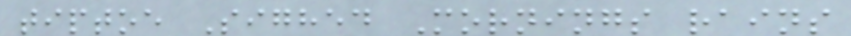tiptoe Sighed Mornings rains
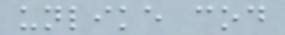unlike cod
